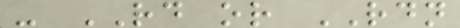- RD or RDN
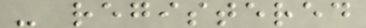- registered
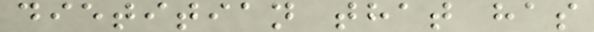dietitian that has
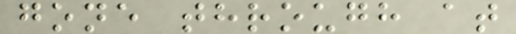gone through at
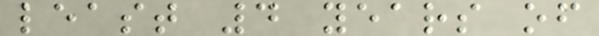least 4 years of
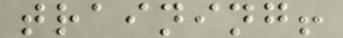training!
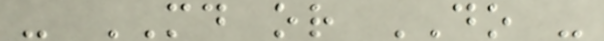- MD or DO -
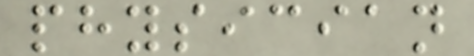physician
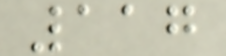117
